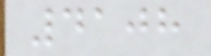4108
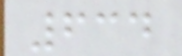634
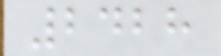2428
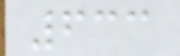633
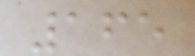165
